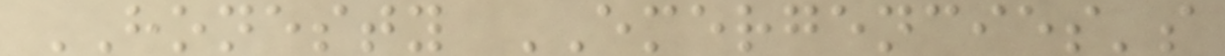HONESTY EMERGENCIES's
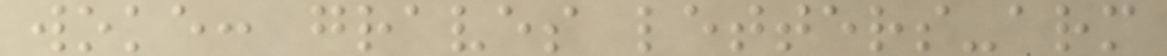woke: graves letters-arm
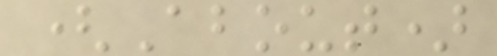(About)
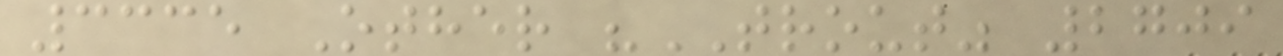3335 Other "TROUT" 2709
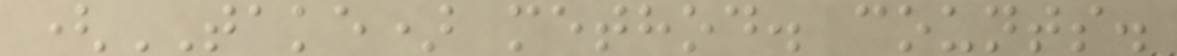(TAKE) method. counts.
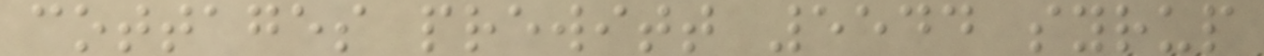cottages prewitt 5544 syrup
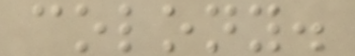colony.
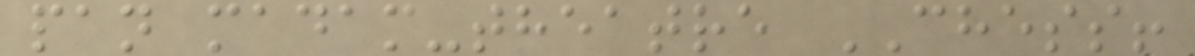pan madam-theatre CHESS!
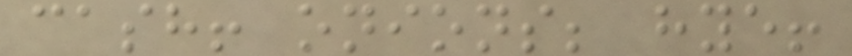cash! onions; hye!
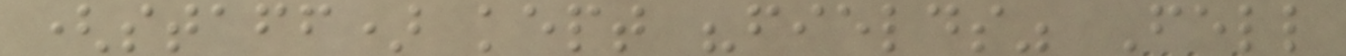(staff) kept "fields" Fell
